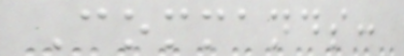Commands:
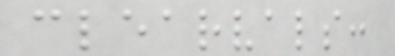clearvals:
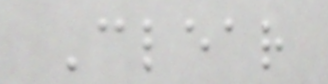Clear
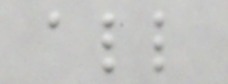all
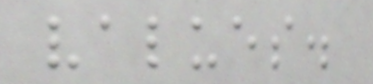values.
